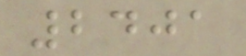2401
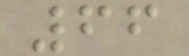66
